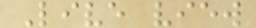Live view
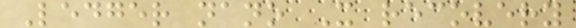Ledger nano X recovery
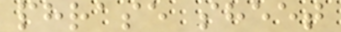phrase sheet
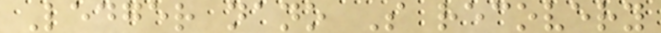Ledger nano S recovery
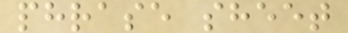phrase sheet
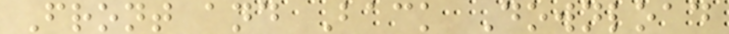Front and Back Download
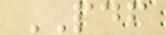PDF
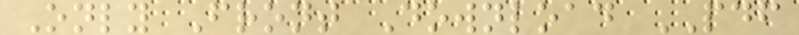Only Front Download PDF
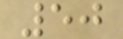50
